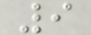9
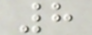8
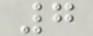7
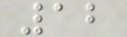12
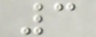3
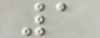1
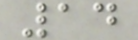14
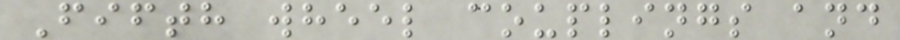Fifth wheel couplings and
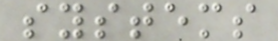systems
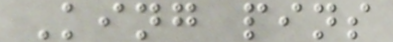King pins
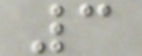3
